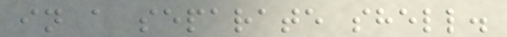in a separate shell.
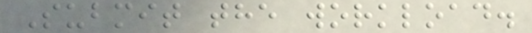Submit the workload.
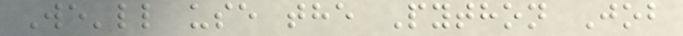We'll use the Python Job
